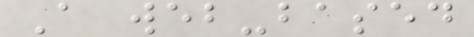A web-based
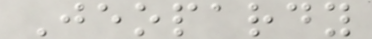Jeopardy
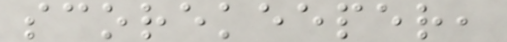scorekeeper,
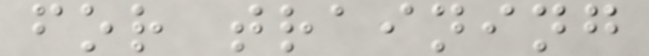for training
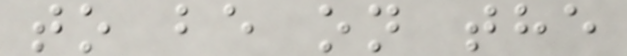to be on the
